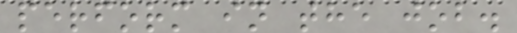perform in the job.
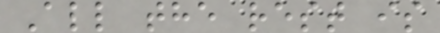All the rest is
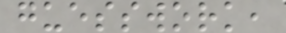guesswork,
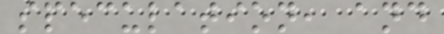speculation, and
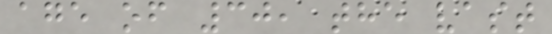age of 30, the vast
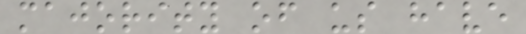majority of us have
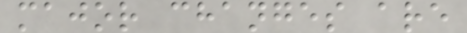major changes are
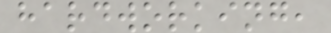hardworking,
